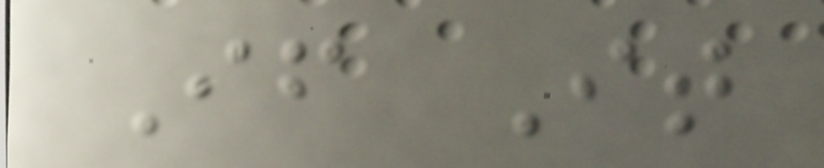If It
